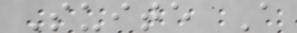Suite A
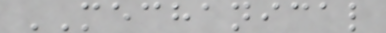MECHANICAL
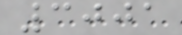3001
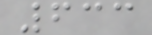633
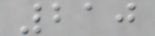210
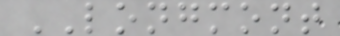LONGMONT
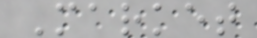Market
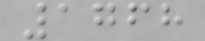1768
